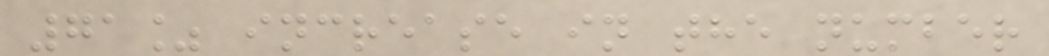71% increase in the number
